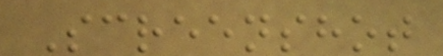Screenshot
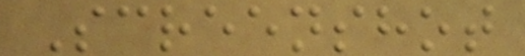Screenshot
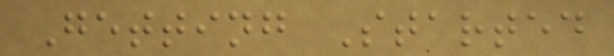Getting Started
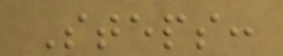Steps:
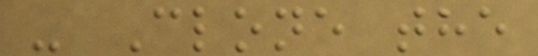- Clone the
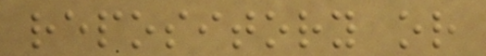repository or
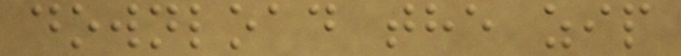download the zip
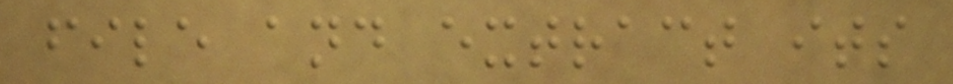file and extract its
